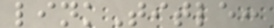linkTitle:
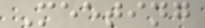Meeting
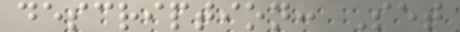description: Set
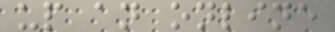up an online
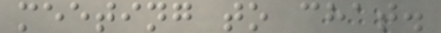meeting to chat.
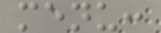menu:
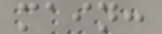main:
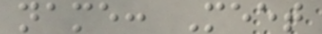name: Meet
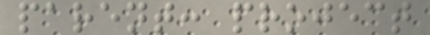parent: project
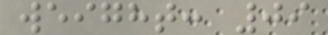weight: 09
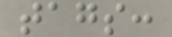tags:
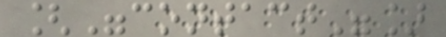["contact"]
